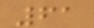61
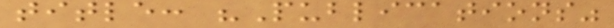title: "Publications"
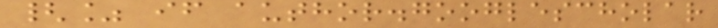{% if author.googlescholar
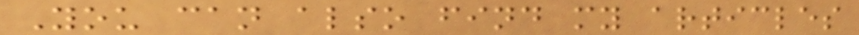You can also find my articles
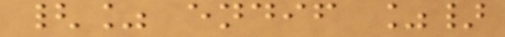{% endif %}
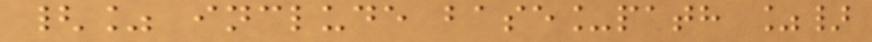{% include base_path %}
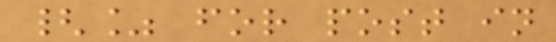{% for post in
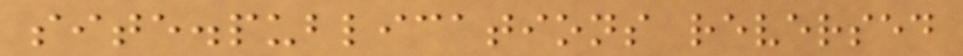site.publications reversed
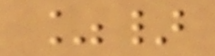%}
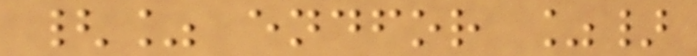{% endfor %}
